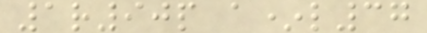1r90p a*l37
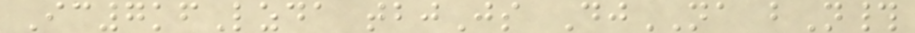Ic7kfLzda tbjJs DjNA bN#
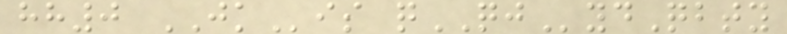hh0 JKis qQJydQbty
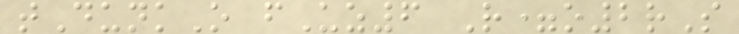tDunkO fUz6 R=o2rS
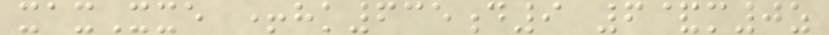xaxXxe +hk635d9 6&m0z
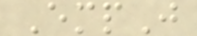EmpJ
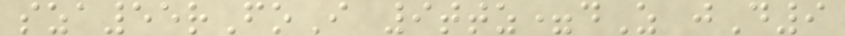sza55rFoI 9ttz=dZ jD9
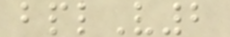bplV2
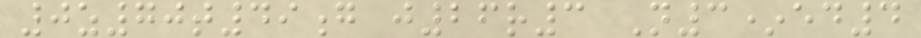0z70t49g j26r3 N3*ed4
